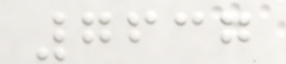7637
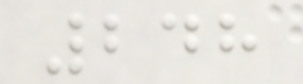248
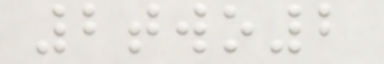2two2
